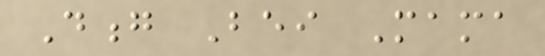Dong Bei Mama
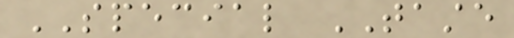SPECIAL TASTE
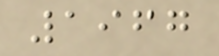1967
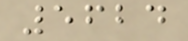5624
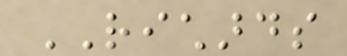RICHARDS
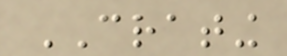CRATING
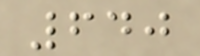640
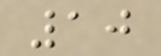10
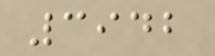3942
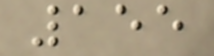155
